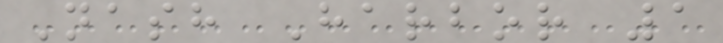Nash Harbor 1
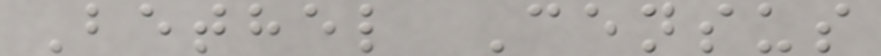Bethel Census
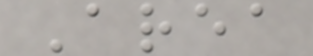Area
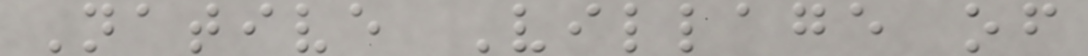Native Village of
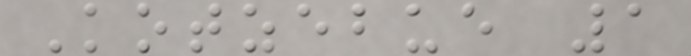Kotzebue 1
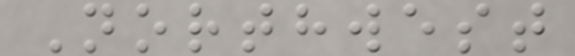Northwest
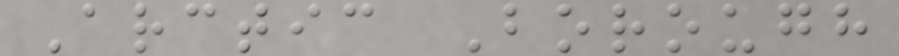Arctic Borough
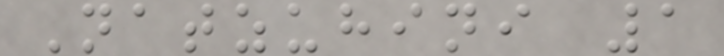Natzuhini 1
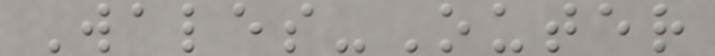Wales-Outer
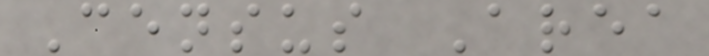Census Area
